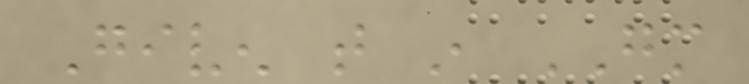Given that in GM
